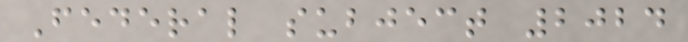Federal subject 2024
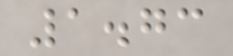1.73
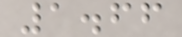1.66
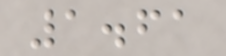1.61
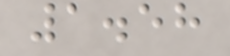1.58
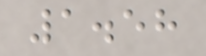1.58
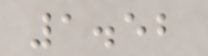1.52
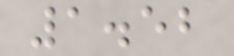1.52
